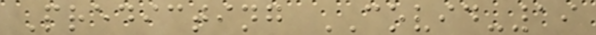Predicting COVID-19
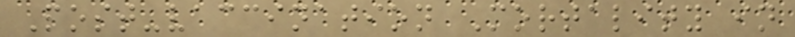Post-vaccination Mortality in
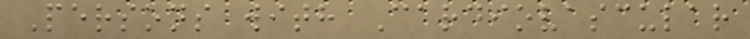Persons with Cardiovascular
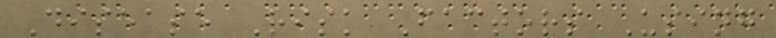Disease Risk Factors Using
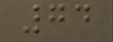74
